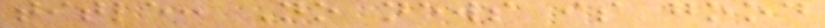title: No news is good
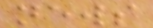news
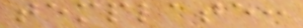template:
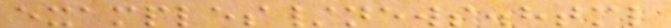examples/news.html
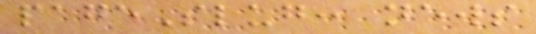pageSlug: news
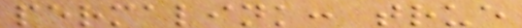permalink: true
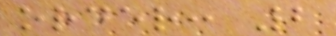order: 2
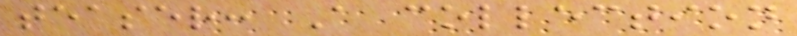teaser: A collection
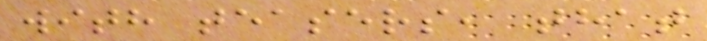with teasers, that
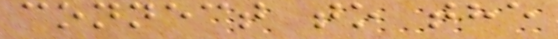connect to the
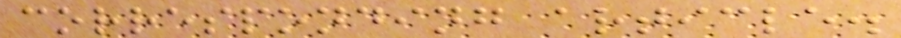corresponding article.
